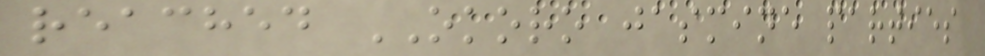reached OKORO jasmine parties
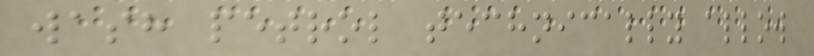wash petrol technically allow
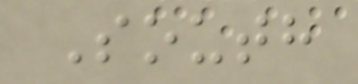South
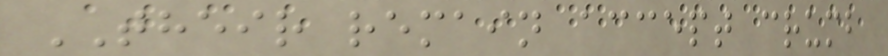THEIR remain accept crumb
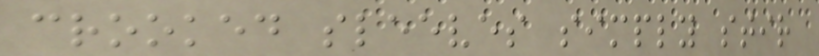crooked sleeves simply stir
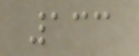133
